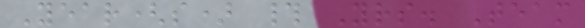Year(s) # Yrs. Team
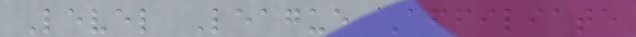Level League Affiliate
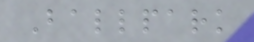Ballpark
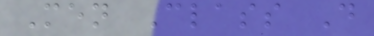Men Class D
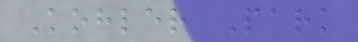Kohler Park
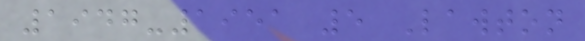1947-1951 5 Lawton
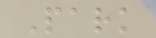Park
